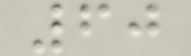60
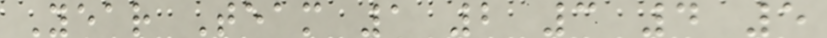Year Team 1 2 3 4 5
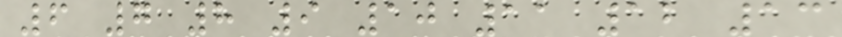6 7 8 9 10 11 12 13
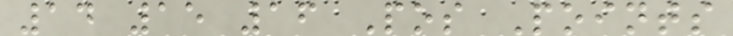14 15 16 Pos Points
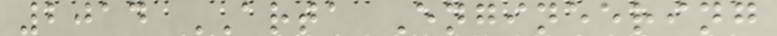2014 ARTA Engineering
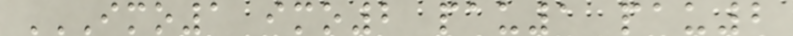IMO1 IMO2 PAU1 PAU2
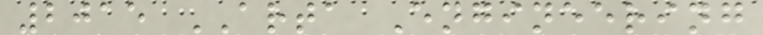2015 ARTA Engineering
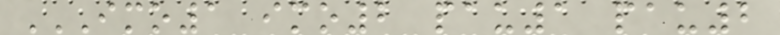IMO1 IMO2 PAU1 PAU2
